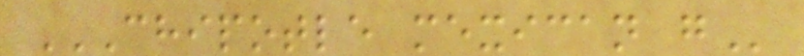CHIPOTLE MEXICAN G
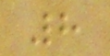8
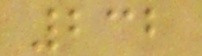232
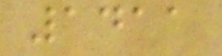1411
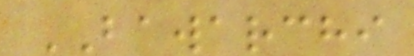BAWARCHI
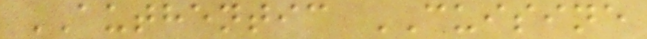AUTHENTIC CUISINE
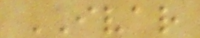IVAR
